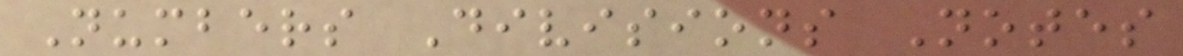Numbers Divisions Notes
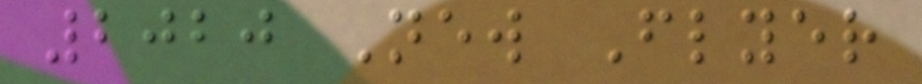2020 New Flyer
